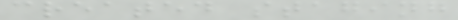created staging
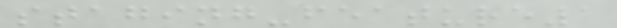staging-feature1
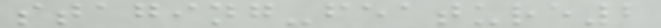staging-feature2
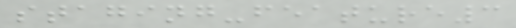staging-feature3
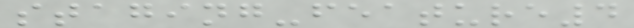staging-feature4
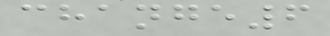change6
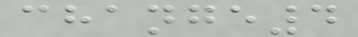change4
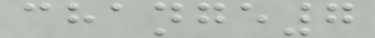change7
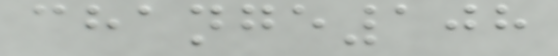change108
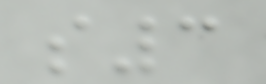s3
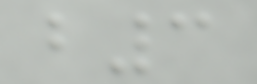b3
